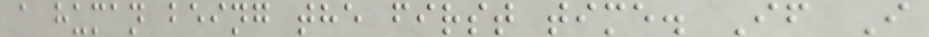a human being the first time. If I
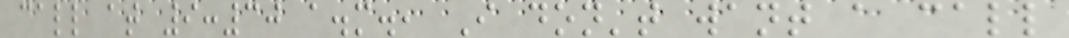call at 9:30 a.m., I don't want a call
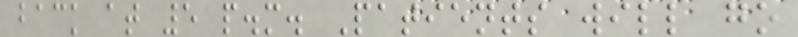back at 5 p.m. Patients will go
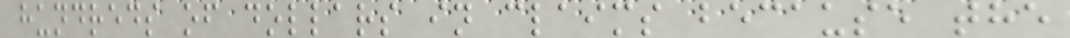hundreds of dollars in claims because the
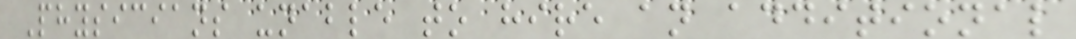Physicians unable to hire an additional
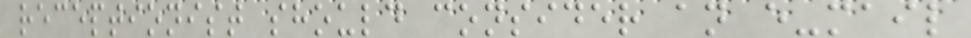receptionist should consider an e-mail
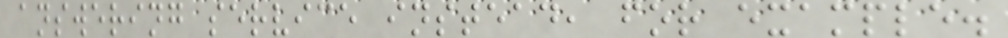answering service instead, for example.
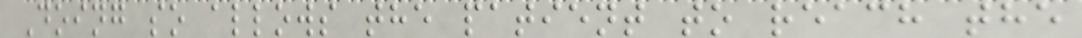Doing so allows the patient to reach the
